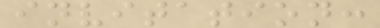invitation:
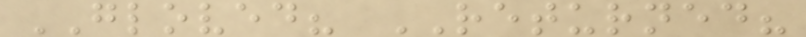GLOVED? RETURNED?
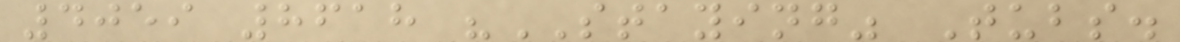4059 8618 "STAYING" Tubs.
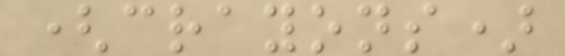(crayons)
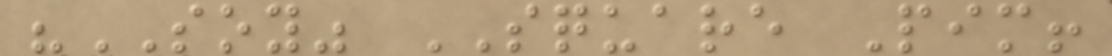"SOY" SQUARE Pim!
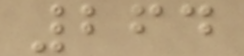264
